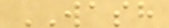WASH
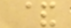&
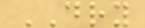DRY
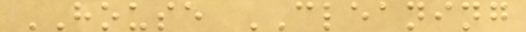HOUSE CLEANING
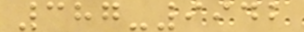387-9942
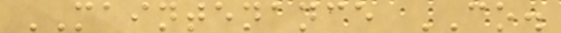MAINTENANCE CO.
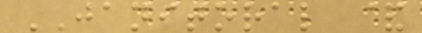JANITORAL &
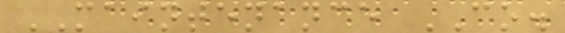MAINTENANCE CO.
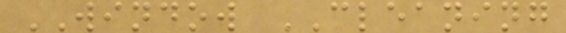WINDOW CLEANING
